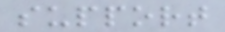support
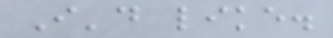I'd like.
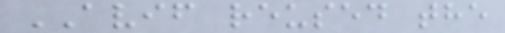AVIF reused the
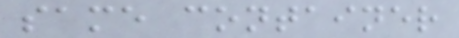same container
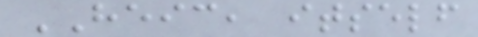HEIC, itself
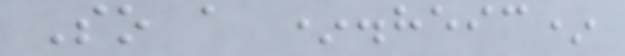So a *.heic*
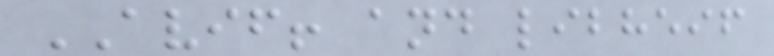AVIF! and libheif
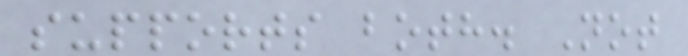supports both. Not
